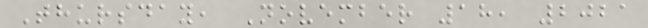Thursday, November 18, 2021
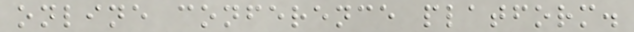online conference platform.
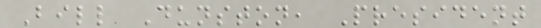Bill Dunston, President
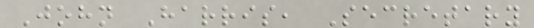John Harris, Secretary
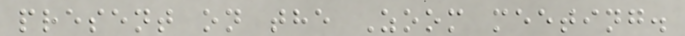present on the Zoom meeting.
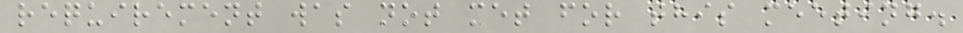requirement was not met for this meeting.
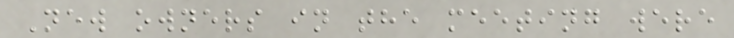New owners in the meeting were
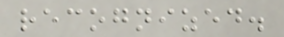recognized.
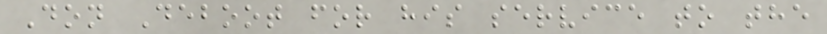Don Deboot for his service to the
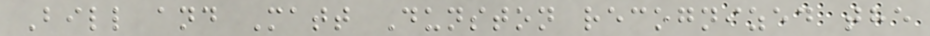Bill and Matt Dunston recognized the
